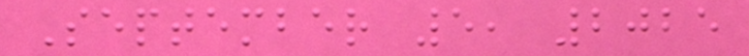September 5, 2025
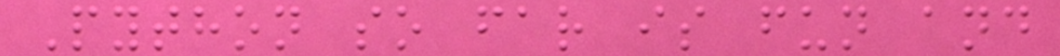Python so far is fun and
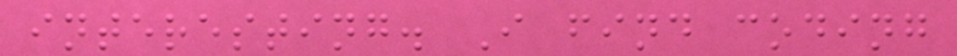interesting. I find coding
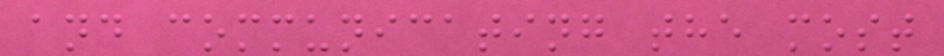and communicating the most
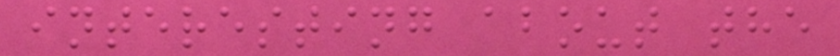interesting about the
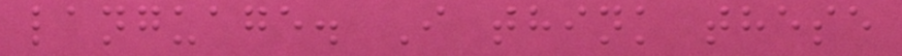language. I think these
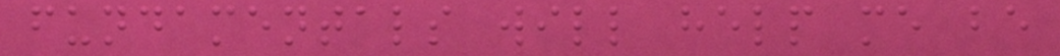fundamentals will help me be
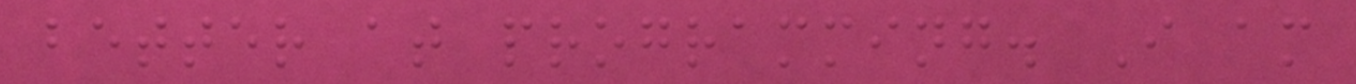better at programming. I am
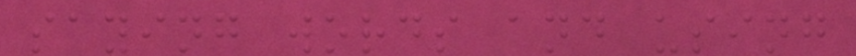saying words and using
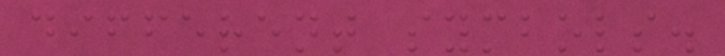different symbols.
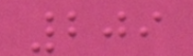209
